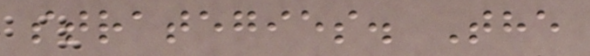strategies. The
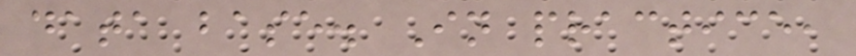data base. In practice,
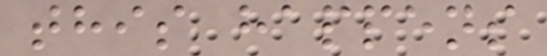this happens
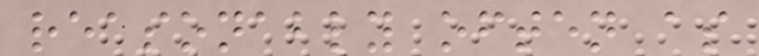reasonably often as
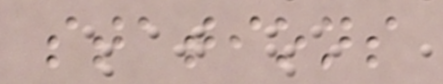stations
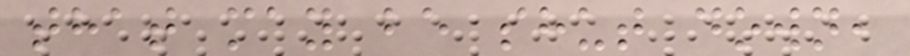that may be shut down,
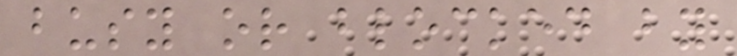busy or blocked by
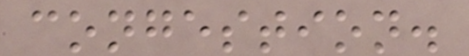congestion.
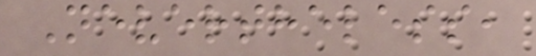Nevertheless,
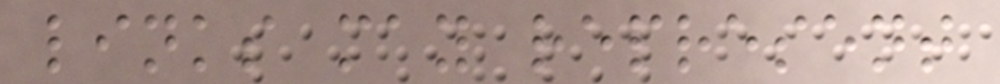links may represent
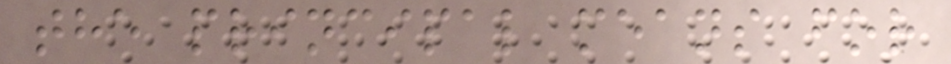the principal means for
